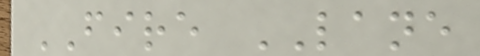FIRE LANE
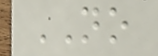NO
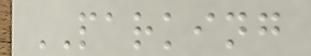PARKING
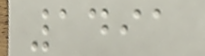1491
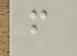f
